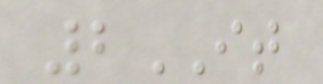2IT
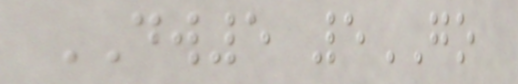DW5 5GO
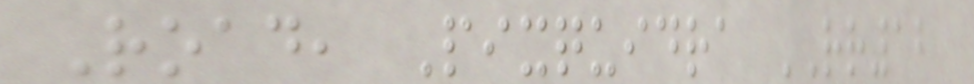Road, Pixquidra RR12
